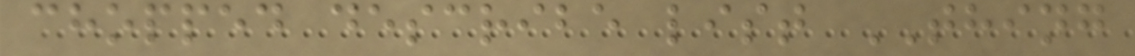chopped describe list THING
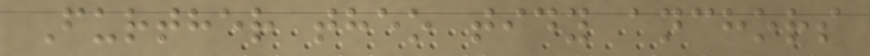Further theo tidy anchors
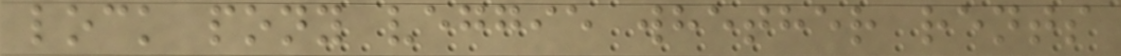lock pony veggie whether rents
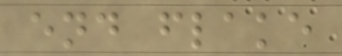end flake
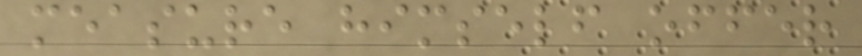measure himself offer
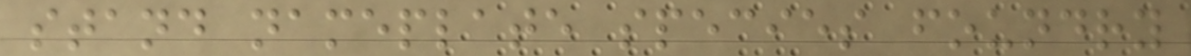stand nameplate species foundry
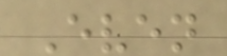Even
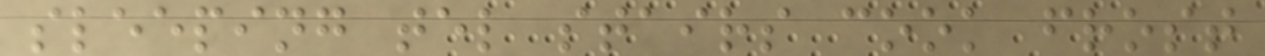sleeping tel stairs cook frost
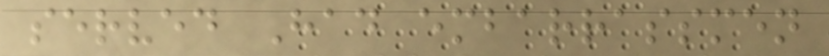served Had embarrassmen
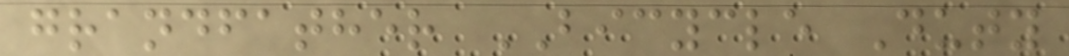grandfather BICYCLE Duty
